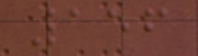156
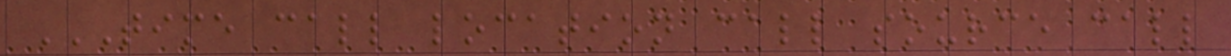TIME CALL LOCATION CALL SOURCE CALL
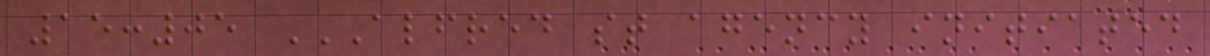15:05 ALFRED ST AGENCY INITIATED
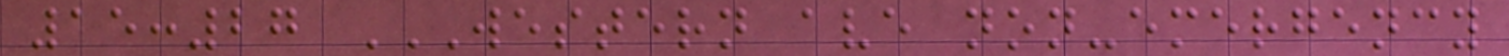15:27 WESTERN AVE NON-EMERGENCY
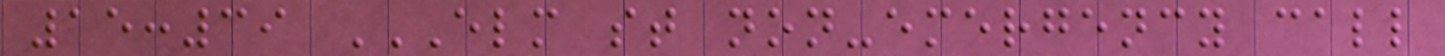15:39 ELM ST NON-EMERGENCY CALL
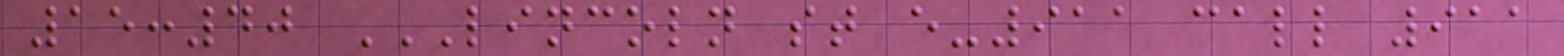15:40 LINCOLN ST E-911 CALL 911
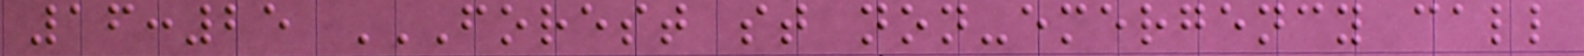16:25 FOREST ST NON-EMERGENCY CALL
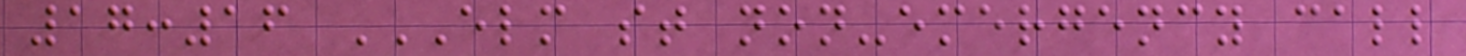17:16 ELM ST NON-EMERGENCY CALL
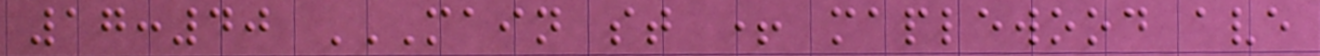17:40 MAIN ST + MAPLEWOOD AVE
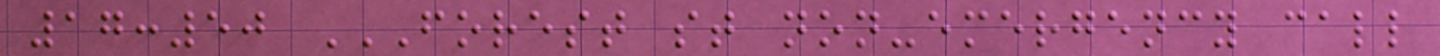17:50 FOREST ST NON-EMERGENCY CALL
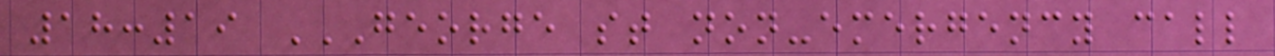18:19 GEORGE ST NON-EMERGENCY CALL
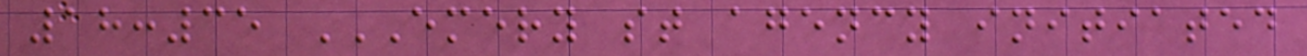18:35 EMERY ST AGENCY INITIATED
